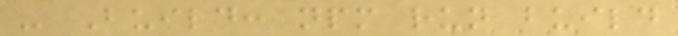- Build: npm run build
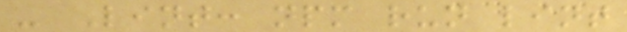- Lint: npm run lint
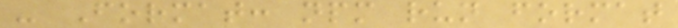- Format: npm run format
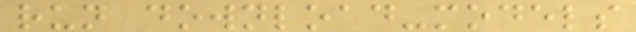run download-models
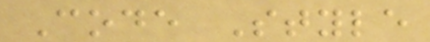Code Style
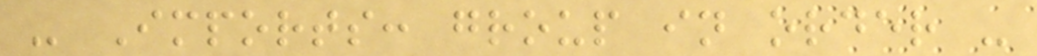- Imports: group in order -
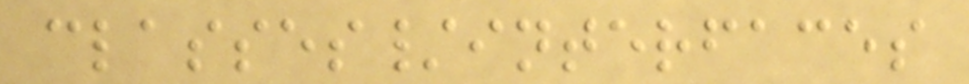classes/interfaces
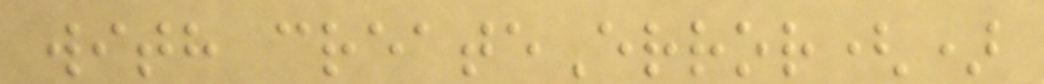with createError()
